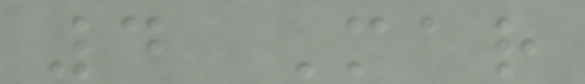4 Mar
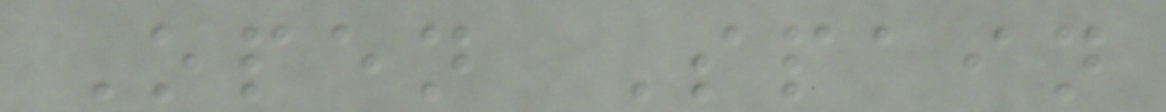Open Spain
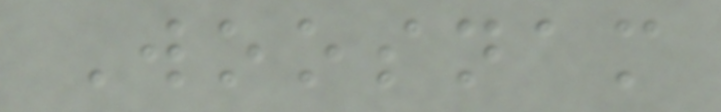Woosnam
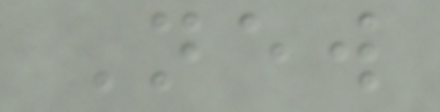New
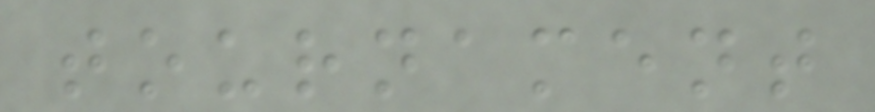tournament
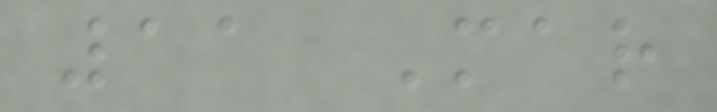11 Mar
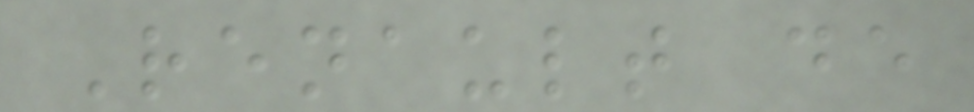Renault de
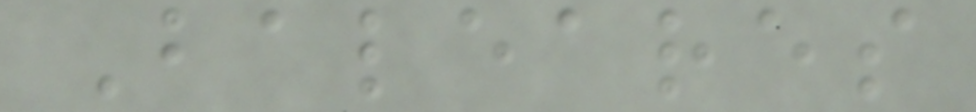Baleares
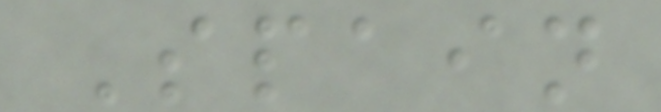Spain
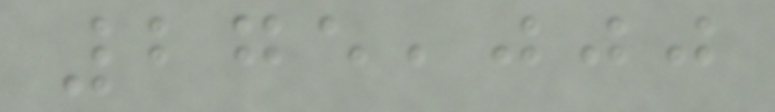275,000
